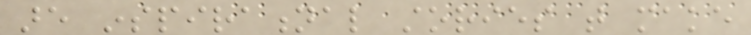are inspirational stories that make
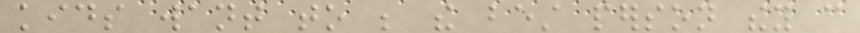kids want to be the best person they can
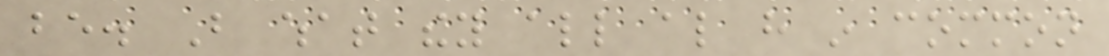be. But what they all also have in common
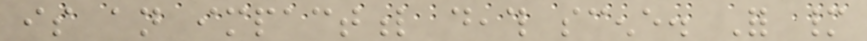is an impactful death scene. For many
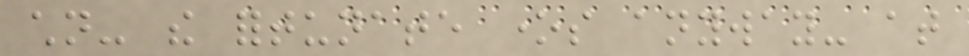children- the fortunate ones anyway- at
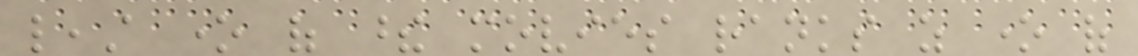least one of these movies ranks as one of
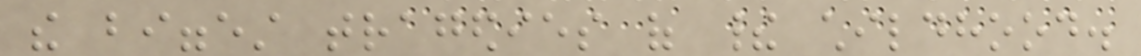the biggest tragedies of their childhood.
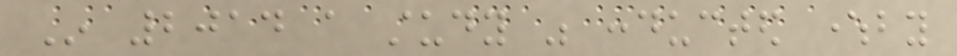In 2014 a study was conducted whereby
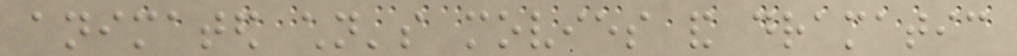animated children's movies and dramatic
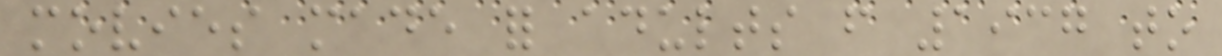movies made for adults from 1937 to
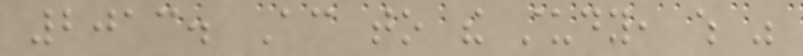2013. According to the study, which was
